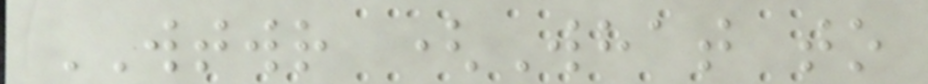WTWR (What to
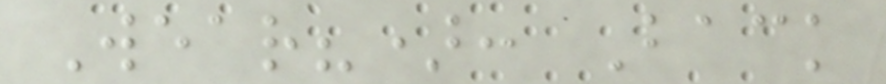Wear?): Back
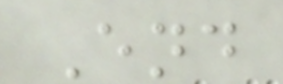End
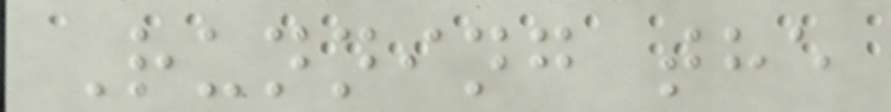Running the
